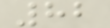82
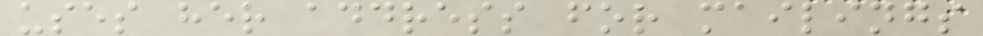uses her address for mailings
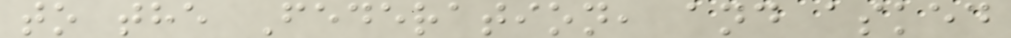to the Federation, and asked
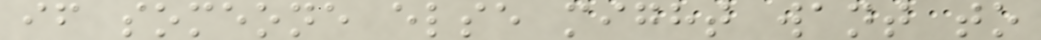if someone else might want to
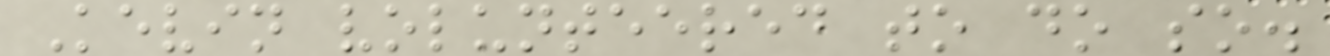Kevin volunteered to do so.
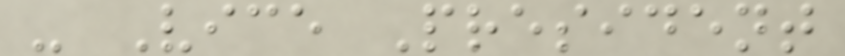- Vice President
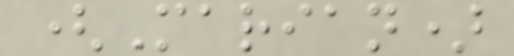(Marian)
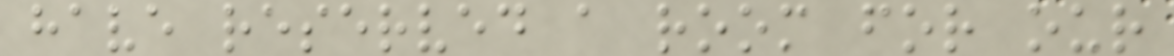have reserved a room for our
